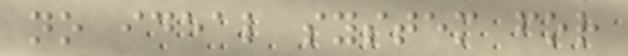no ideal system for
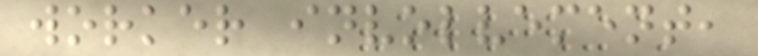worker involvement,
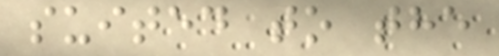suited to the
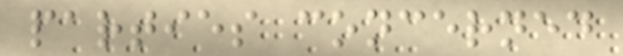parties concerned
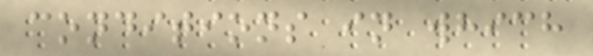conditions in which
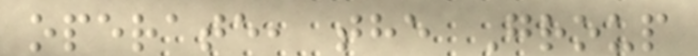operate, the Group
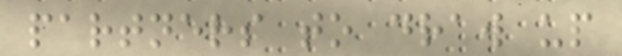partners to draw up
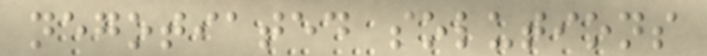negotiated solutions
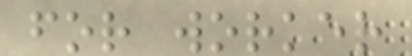for worker
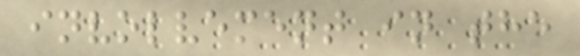involvement in the
